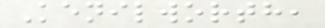Kenilworth,
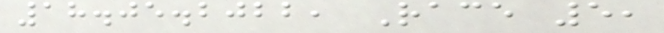18.05.2022, Race 5,
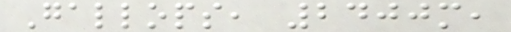Gallops, 2400m,
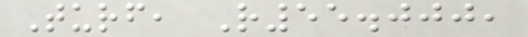Turf, R55.000,
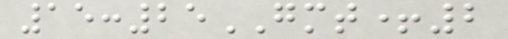15:25GMT+2
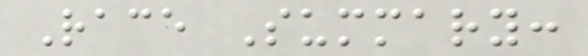Race Summary:
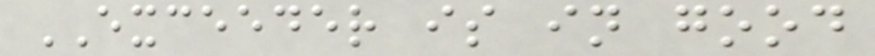EXCEEDER is in good
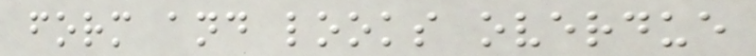form and looks overdue
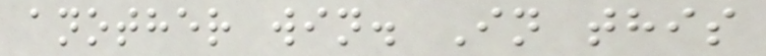another win. In this
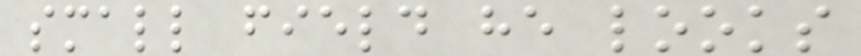small field he looks
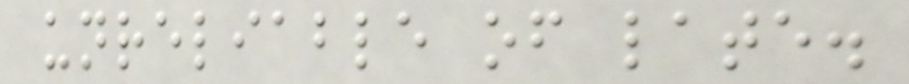unreliable of late.
